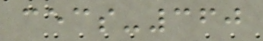cecs-360
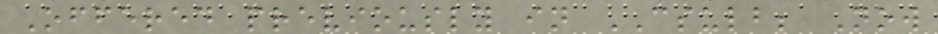Offered previously in CSULB; Now
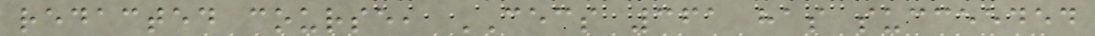redacted course, CECS 361 has succeeded
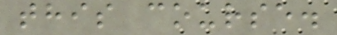this course.
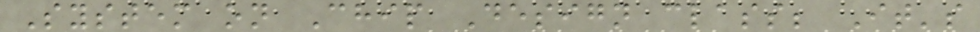System on Chip Design class; It's
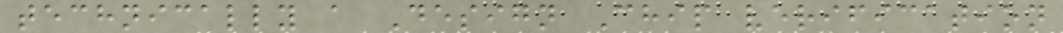technically a Design Chip verification
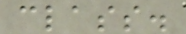class.
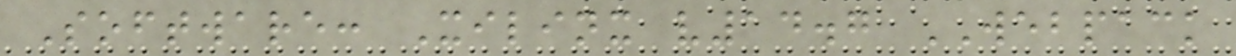Software: Xilinx v14.7 WEBPACK
